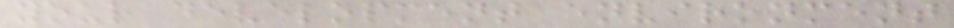your development environment
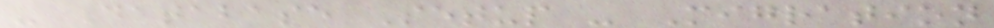- Database Setup - Migration
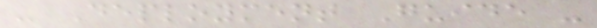- Deployment Guide -
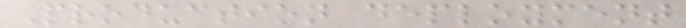Production deployment
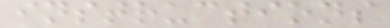instructions
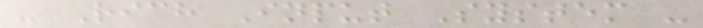- Rich Input System -
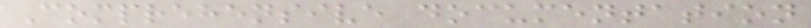Comprehensive documentation
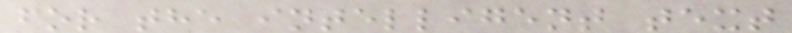for the intelligent text
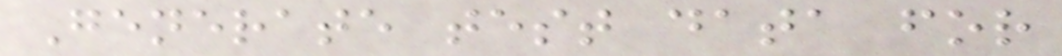Generate test data for
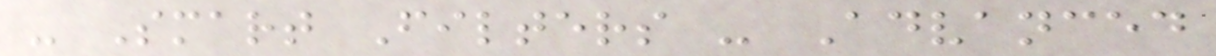- Smart Filters - Advanced
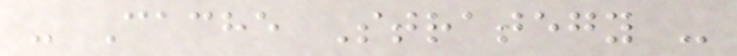- Cache Strategy -
